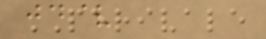PERIVALE
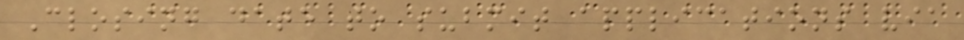Closing date to submit applications via
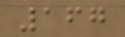167
